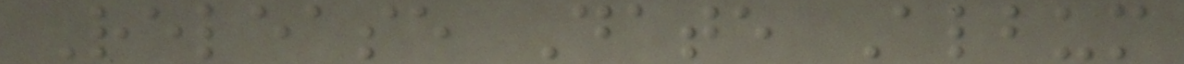Release Date Album
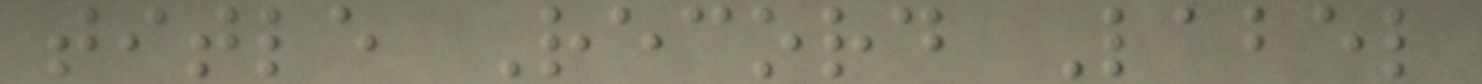title Record Label
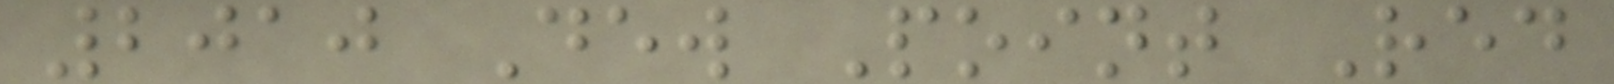2010 Dew Point Red
